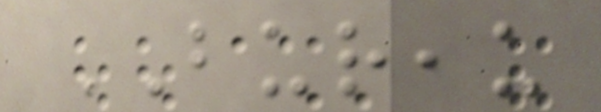BUREAU
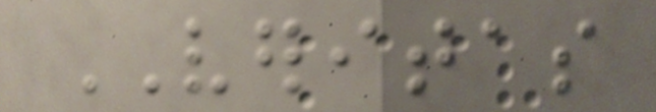VERITAS
